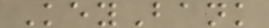KeyBank
